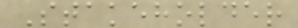Stakeholder
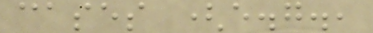cases (e.g.,
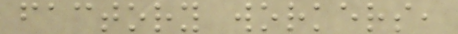factory workers,
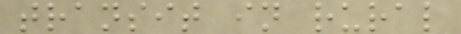transit in rural
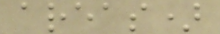areas)
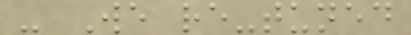- We re-tuned
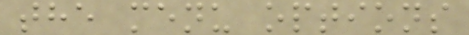the menu options
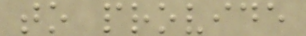to provide
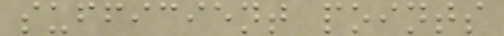sufficient points
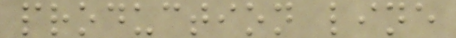production line
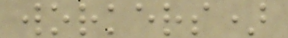workers)
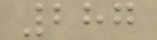287
